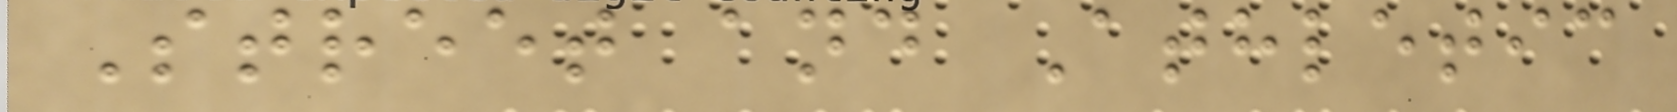Street and Athletic
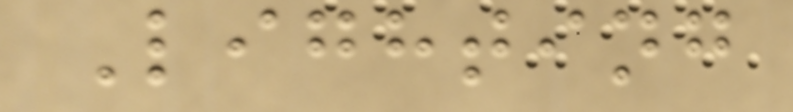Lighting
